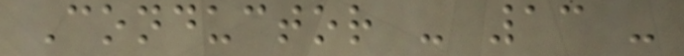Conductor - 13 -
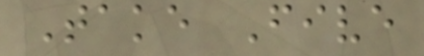Take Five
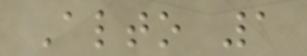Alto 1
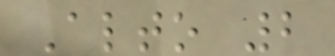Alto 2
